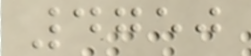4750
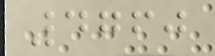4760
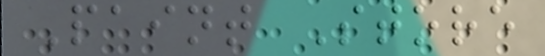Paint Store
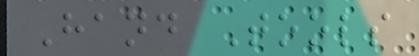Hand Tools
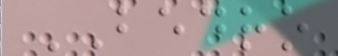BEDRO
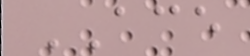ACE
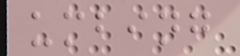umbing
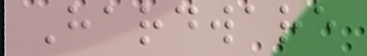Hardware
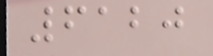6120
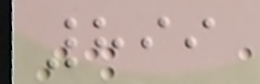899
